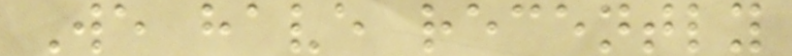We have recently
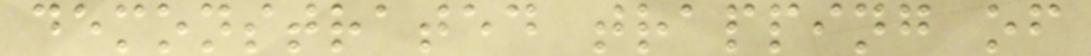demonstrated trapping of
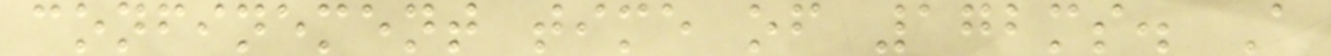confinement time of 172ms. A
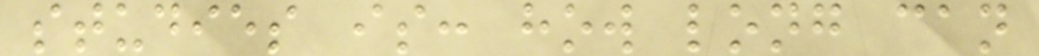studies is: how long can
